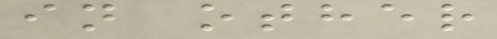in other
